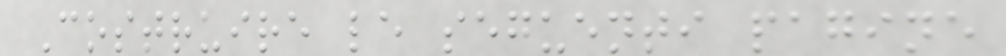Costruire le seguenti pagine
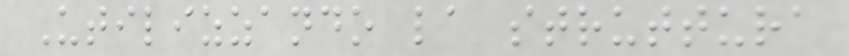Utilizzando la struttura
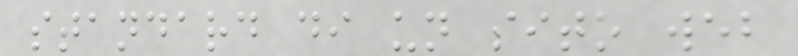standard di un sito web
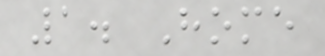1. Home
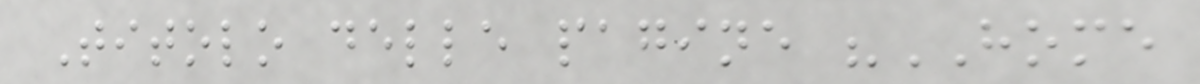Titolo delle pagine "HOME
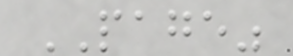PAGE"
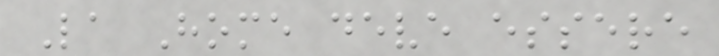La Home deve essere
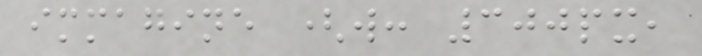immagine (w: 300px,
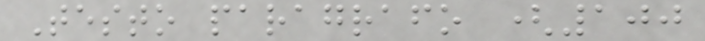Testo paragrafo (100
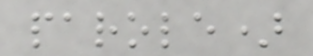parole)
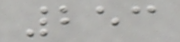253
